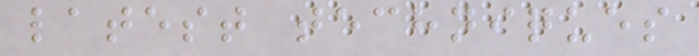latest techniques
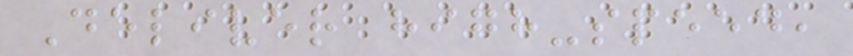Deliver high-speed,
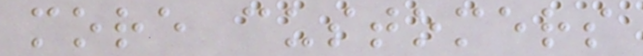more customers
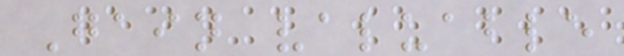Gain valuable
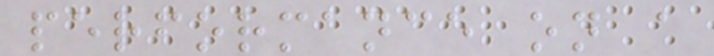performance on a
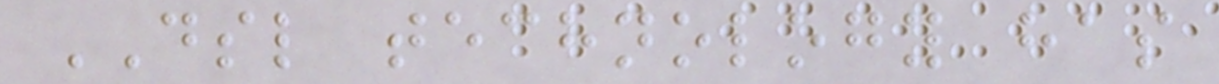DSL technology has
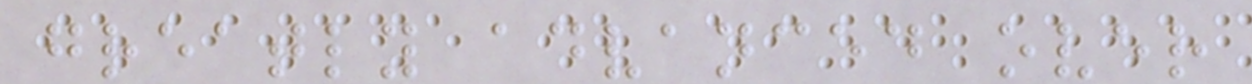greatly advanced over
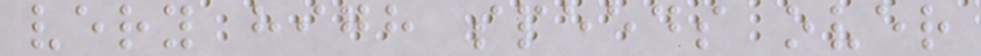very high speeds over
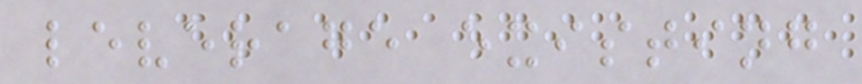leverage existing
